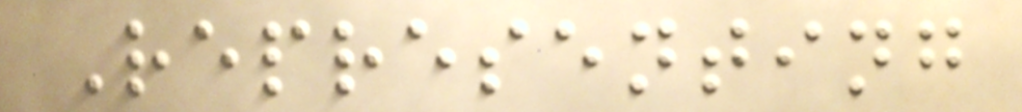Representing
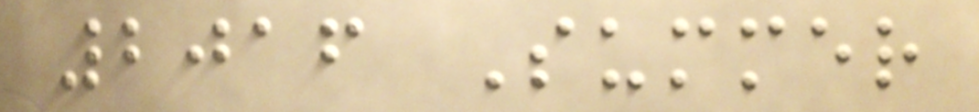2016 Summer
